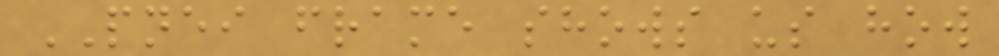PNEI frame shows us how
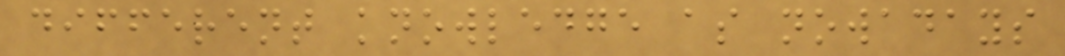different knowledge as nowadays
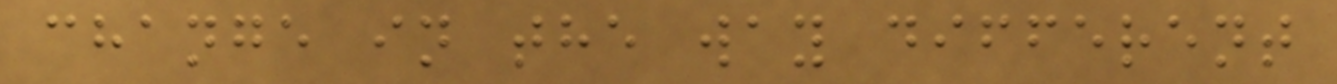change in the way different
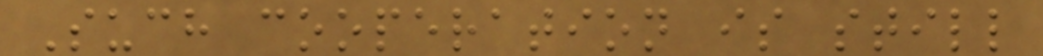Such cooperation is still
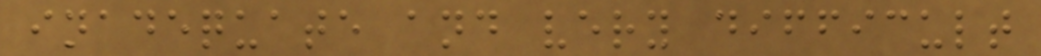inadequate and very difficult
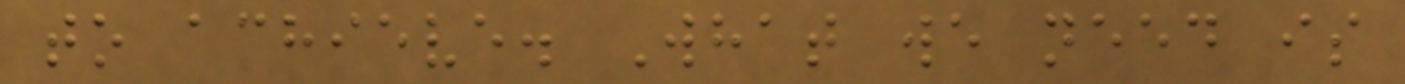to achieve. What we need is
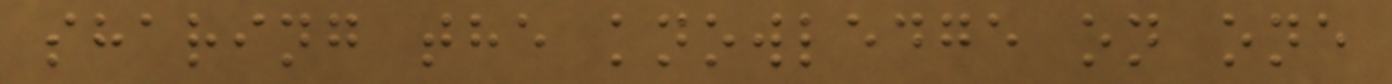sharing the knowledge on one
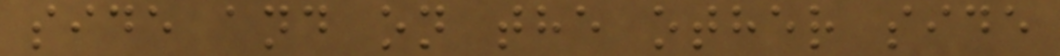side and on the other side
